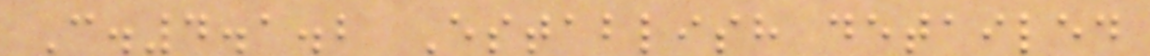C.4.1.2 Establish detailed
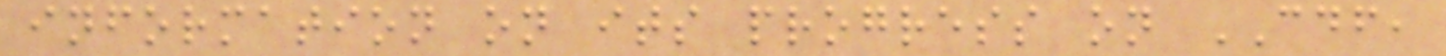information on its progress on CDF,
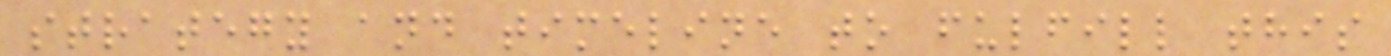strategy and timeline to fulfill this
